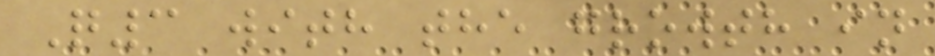Q3 with the growth in
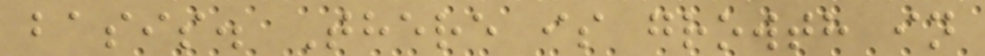basis. There is growth in
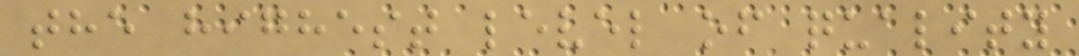the highest level of quality
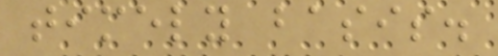timely basis.
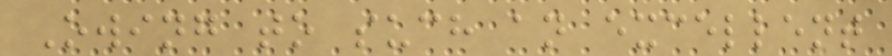Owing to such an excellent
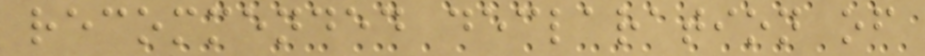recommended declaration of
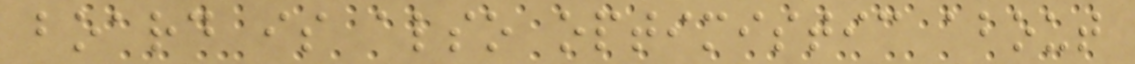board is also optimistic about
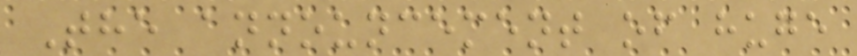The announcement of huge
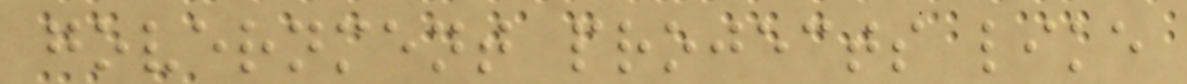government projects like
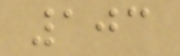103
